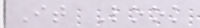It Look
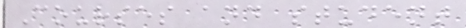Courses and student
